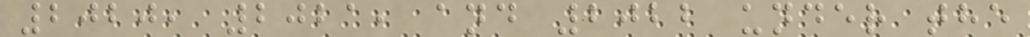2020, 2021, and 2022 under the
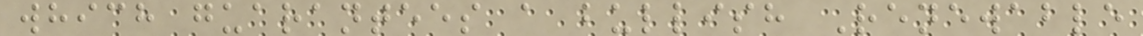which guarantees a bullish Renewable
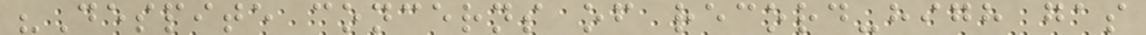"Despite concerns of record-high gas
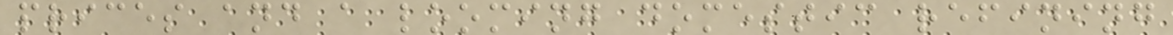prices and a looming domestic refining
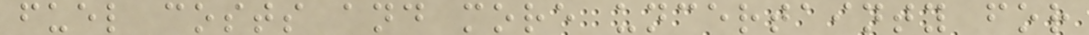fuel costs and more uncertainty for
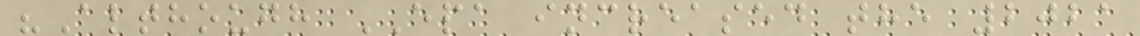"Although EPA increased the 2021
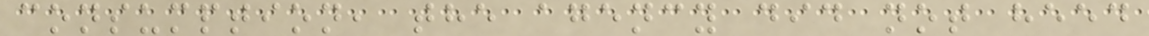consumption, the agency did not heed
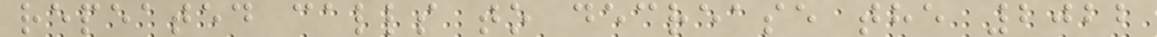repeated calls to decrease the 2022
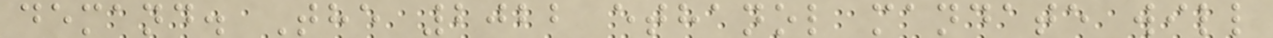demand. The 2022 ethanol mandate will
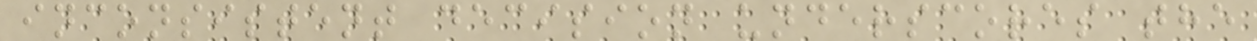inconsistent decision underscores the
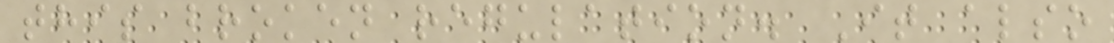this broken regulation. It also
